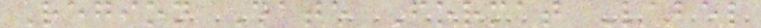Region Date Format Label
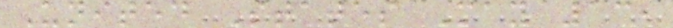United States May 13,
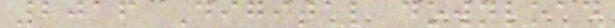2016 Digital download
